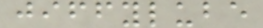jiffylube
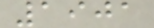1901
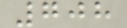708
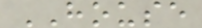HOUSE
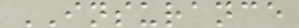INSURANCE
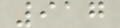917
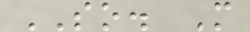SO. M
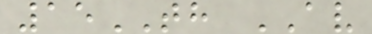15TH AV
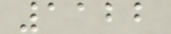1122
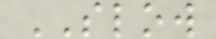SLOW
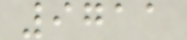9711
